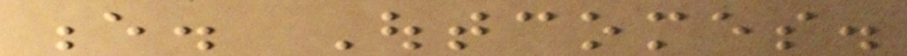e. Outcomes.
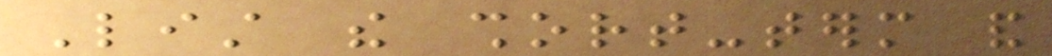List the short-term and
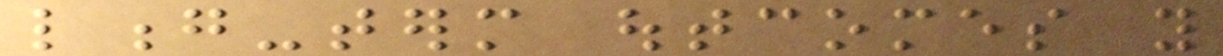long-term outcomes you
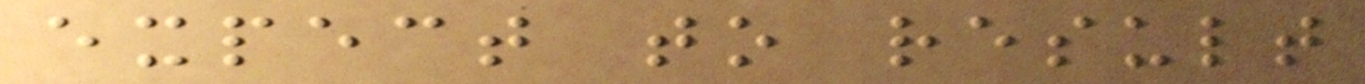expect to result
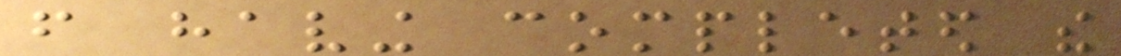from having completed the
